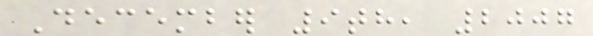December 9th, 2007
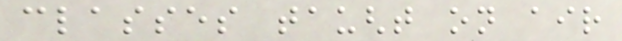classes taught on air
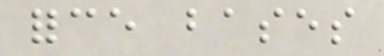force bases
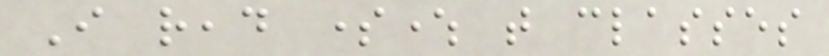I read somewhere that classes
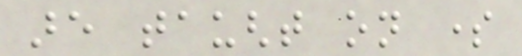are taught on some
